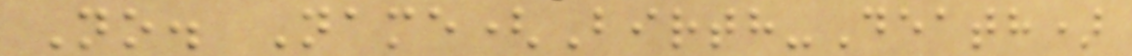No. Name(Birth-Death)
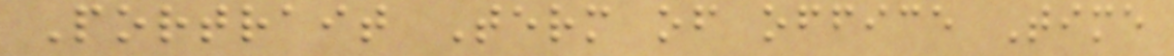Portrait Term of office Time
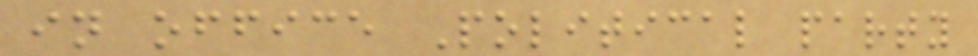in office Political party
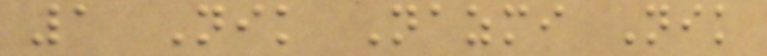1 Nik Nazmi Nik
